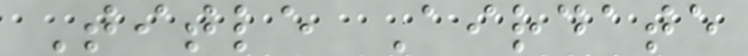Title Airdate
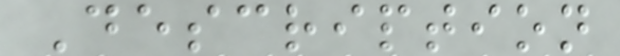Description
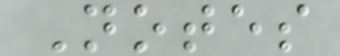Notes
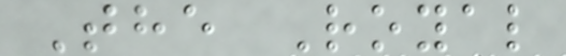The Royal
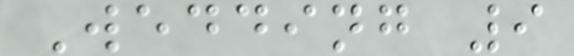Wedding 9
